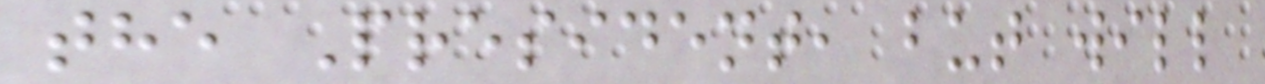the President, but will
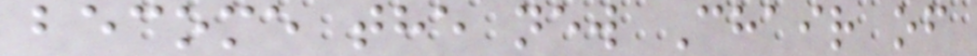become the new Chair of
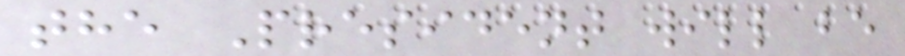the President will be
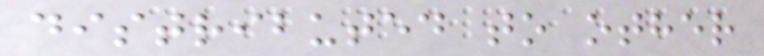distributed to other
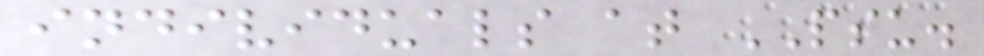individuals at PSU.
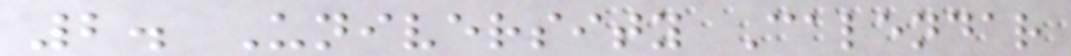2. University Calendar
